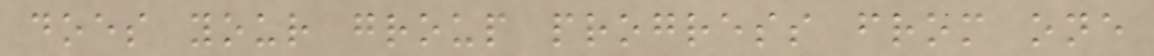does your group progress from one
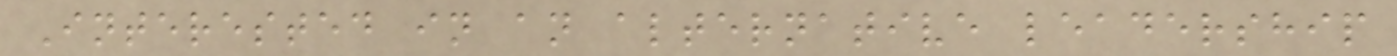Interested in an alternative leadership
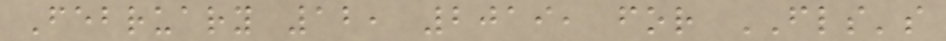February 12, 2019, for FLS's
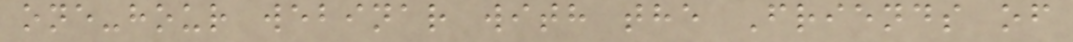one-hour webinar with the Friends of
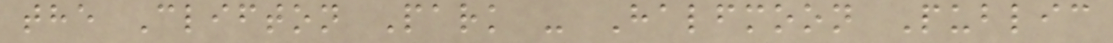the Clifton Park - Halfmoon Public
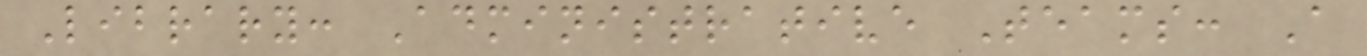Library: Administrative Teams: A
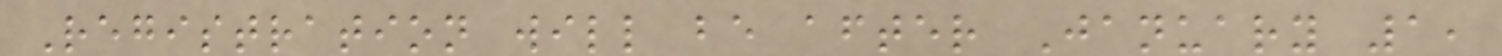Registration will be after January 1,
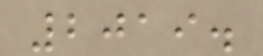2019.
